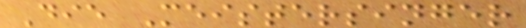Die Meistersinger
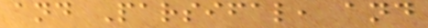and Parsifal, and
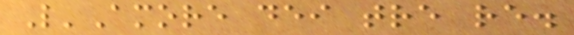L'Amore dei tre re.
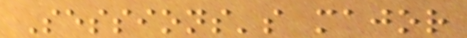Sessions's major
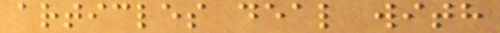articles deal with
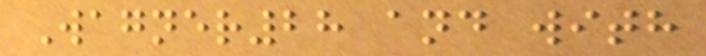Wagner28 and with
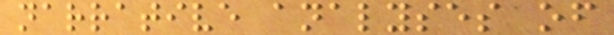narrative analyses of
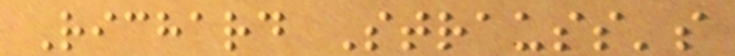Richard Strauss's
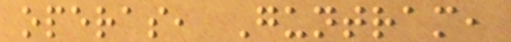operas, Guntram,
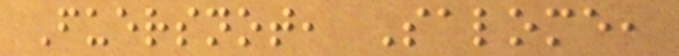Fuersnot, Salome,
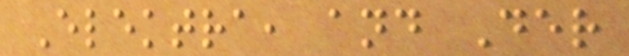Elektra, and Der
